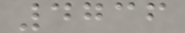4736
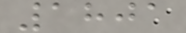1801
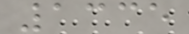1335
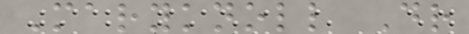Maryknoll Dr
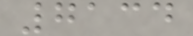7134
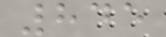845
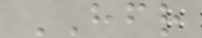HFR
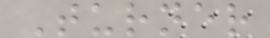Turner
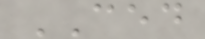CED
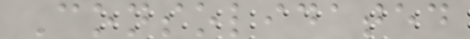Consolidated
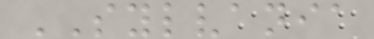SYLVANIA
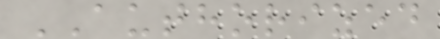AUTHORIZED
